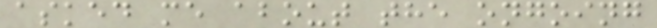asked me about the ongoing
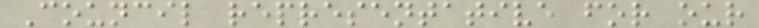Council representative for our
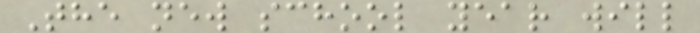The new school year will
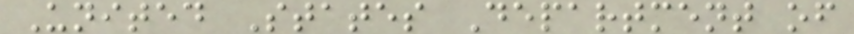United States Department of
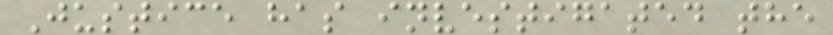Justice has investigated the
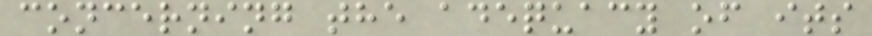concerning the adequacy of its
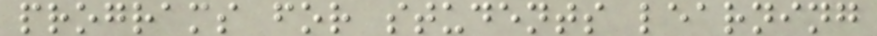programs for students learning
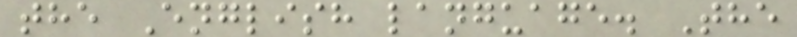the English language. The
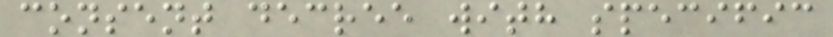consent decree with specific
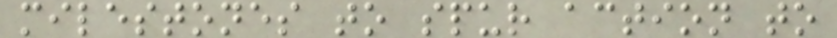milestones to spur action to
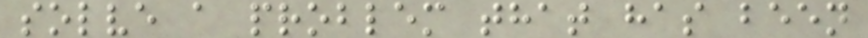solve a problem that has been
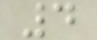4
